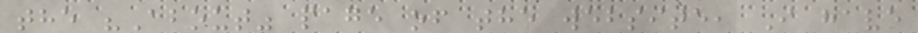the "About" page of the website, I have
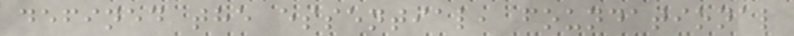defined the essential, foundational
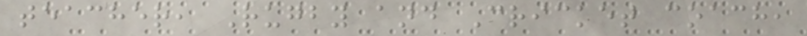teacher, Rugby and Cricket coach,
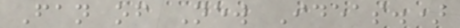Fan of New Ideas.)
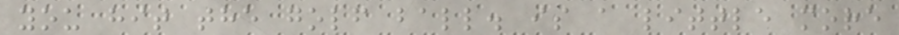you hit the golf ball. is a little more
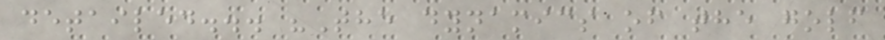detailed... "The dynamics of the golf
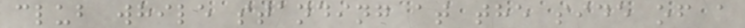club while standing at the side of a
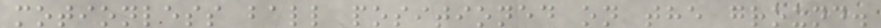motionless ball positioned on the ground.
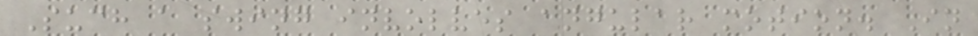Such a swing involves angular motion. In
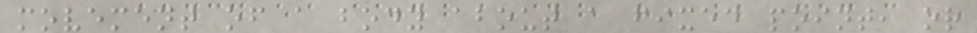movement of a body about a fixed point, or
